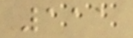111
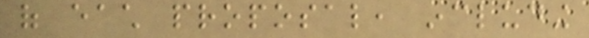of each proposal, including
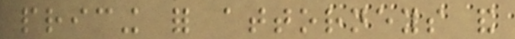pricing for attorneys and
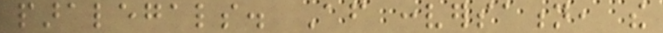paralegals. After conversation, the
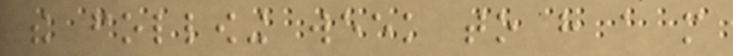the following week to have a more
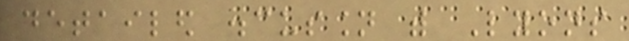detailed discussion with Lyons
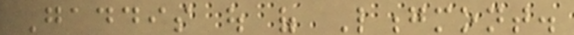Gaddis out of Longmont.
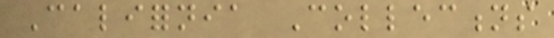California Collections
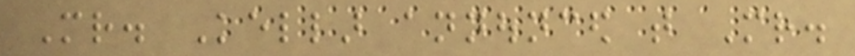Mr. Kellar announced that Mr.
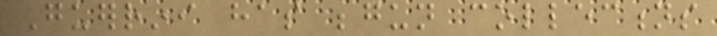Guerrini has begun collections
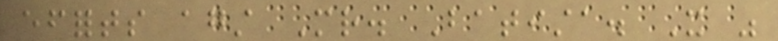efforts against Mr. Batista. It was
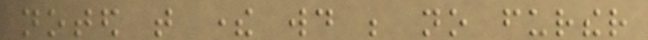noted that there would be no further
